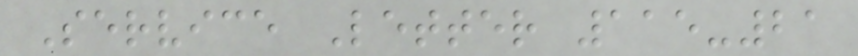Service Letter 115-21
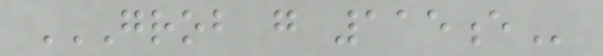GROB G 115E
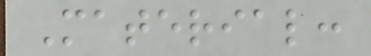Material:
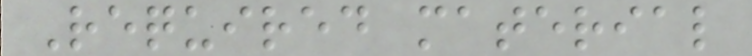Required material
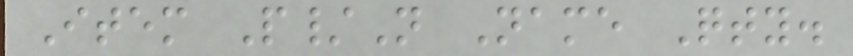Item P/N Name Qty.
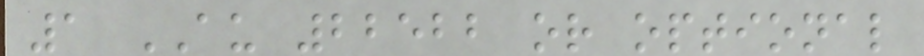1 AU 22522 or optional
